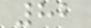82
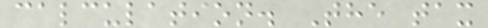calculation. The tax
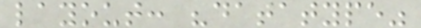layout: "datatype"
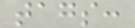tags:
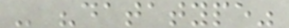- "datatype"
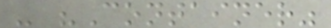- "Container"
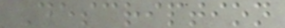Description
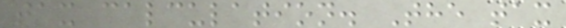tax calculation. The tax
